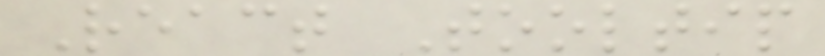React Tooltip
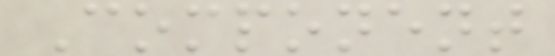Component
